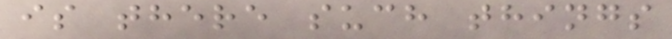is there such things
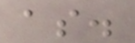as.
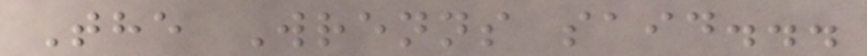The Wrenns said...
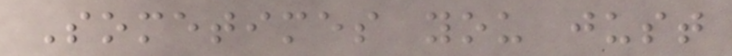Sometimes you just
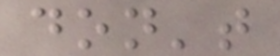don't
